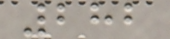282
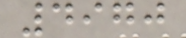4970
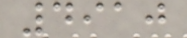4910
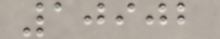10902
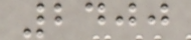2400
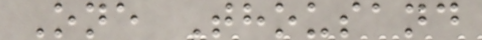One Thousand
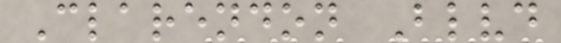Clarendon Blvd
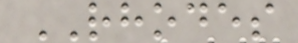RHODES
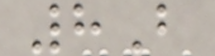8B
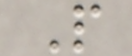P
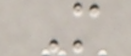M
